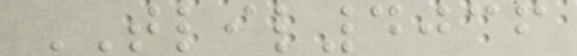TLIL4036
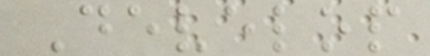Develop
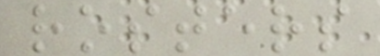rosters
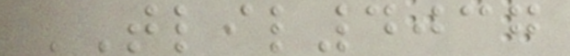TLIL4037
